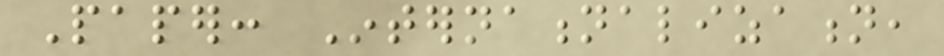Paper: Internationalization,
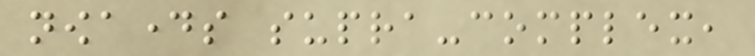nowadays supra-complex,
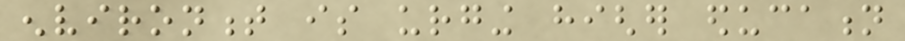environment is urging higher education
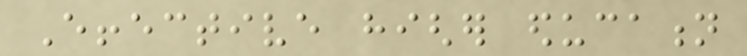Effective higher education
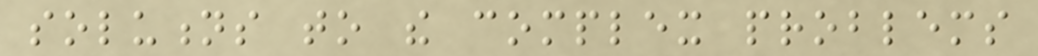solutions to the complex problems
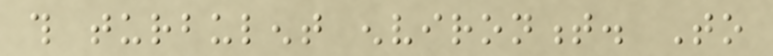this turbulent environment. To
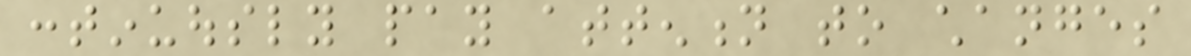continuously pay attention to changes
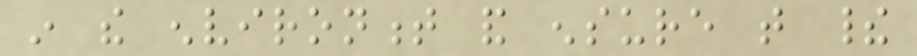in the environment and ensure that their
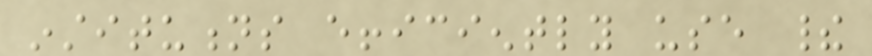institutions efficiently use their
